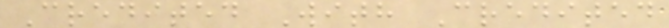Credited With Credited
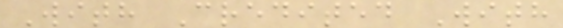With Credited With
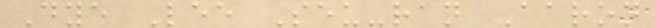Dye Lee Seu-ran Aaron
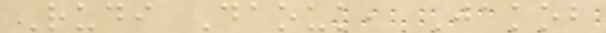Rudi Daouk, Jakob
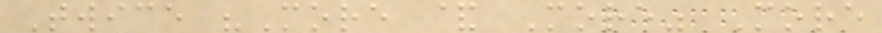Twice "More & More" More
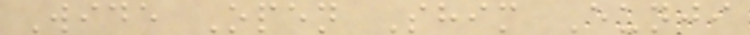Wide Open Shim Eunji
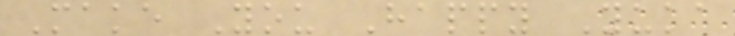Make You Happy Yuka
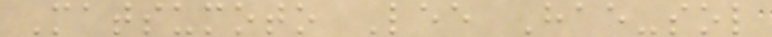Matsumoto Lee Hae-sol
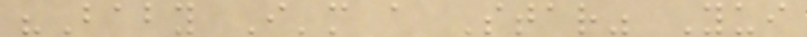"Baby I'm a Star" Yui
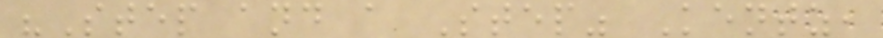"Step and a Step" Kentz,
